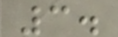3.
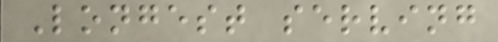Longest serving
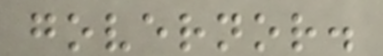governor.
